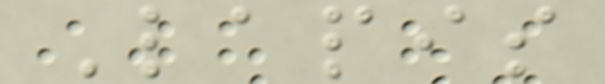Lapis
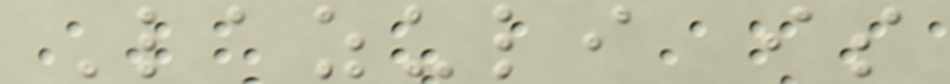Lazuli is
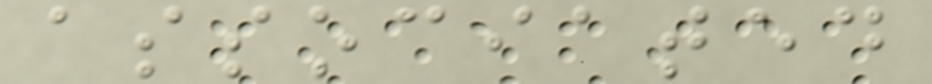associated
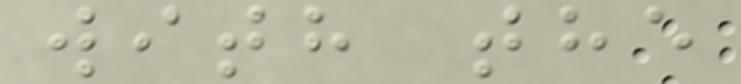with the
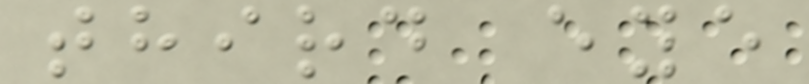third eye
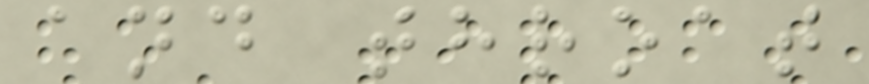and throat
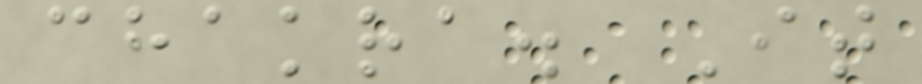chakra. It
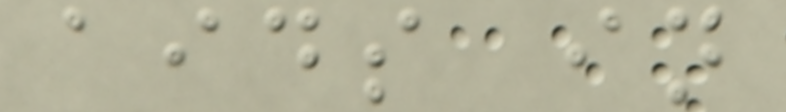aids in
